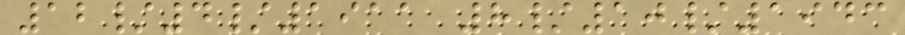12/4/1911 8/10/1943
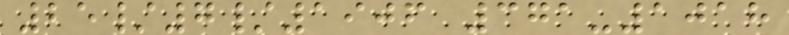25/7/1906 371-1018
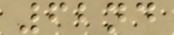62nd
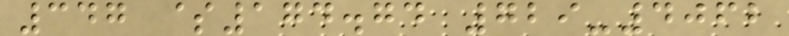347 $174.74 729-4062
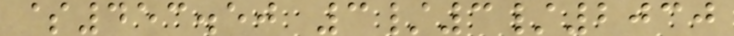$453.50 3/3/2030
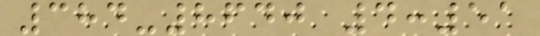384-8640 4:51
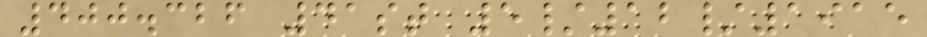400.326 41st 5/12/1915
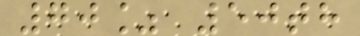70% 50th
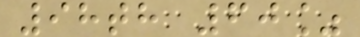98th 60%
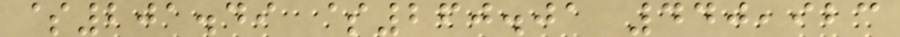$201.49 $260.01 440,923
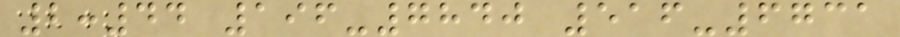2:44 196-7840 516-6731
